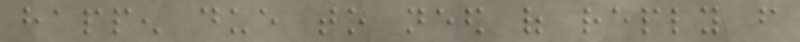happen due to need of reply from
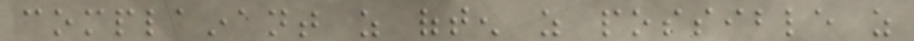complainant as often as possible as
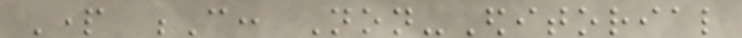Part C: Non-Editorial
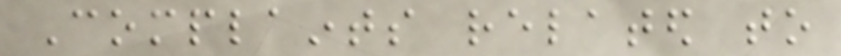Complaints related to
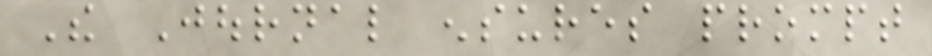The Journal ensures prompt
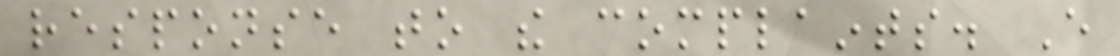response to the complaints. Every
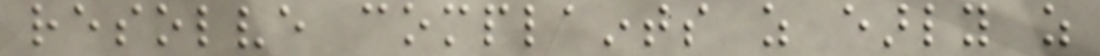resolve complaints as early as
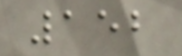152
